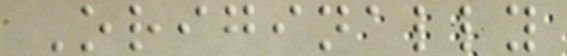Originally
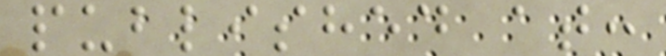published at:
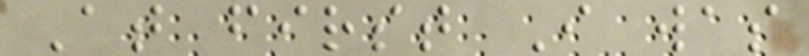At first I was
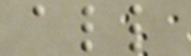all
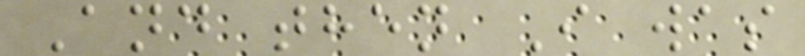And then I was
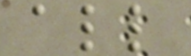all
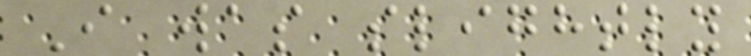I was slightly
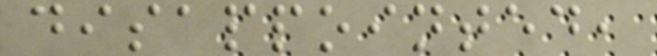disappointed,
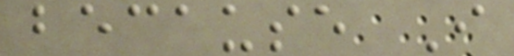because I
